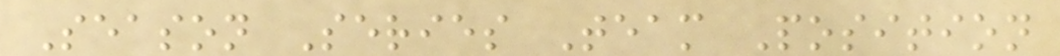Season Series Team Position
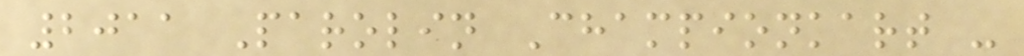2011 Parolin Championkart -
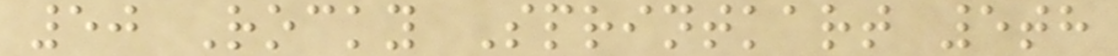50 Rocky Sprintkart 5th
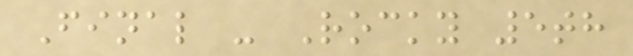Final - Rocky 5th
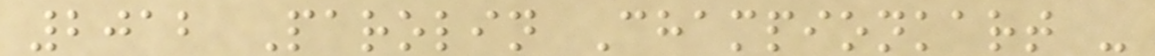2012 Parolin Championkart -
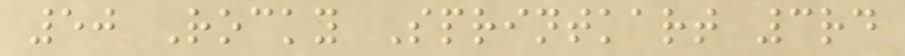50 Rocky Sprintkart 3rd
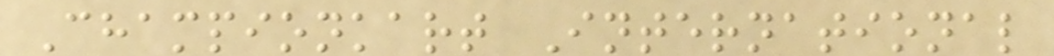Championkart International
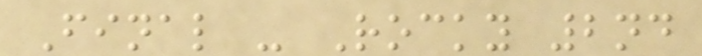Final - Rocky 2nd
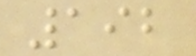192
